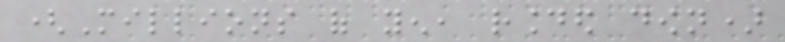(Millions of yen, rounded down)
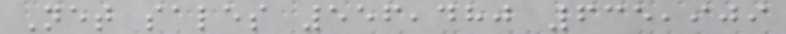Net sales 556,480 635,909
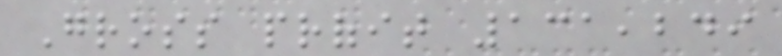Gross profit 131,249
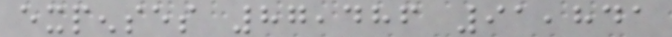expenses 87,486 91,841
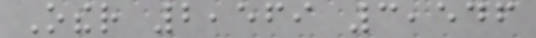Other 2,569 3,546
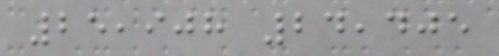25,908 24,405
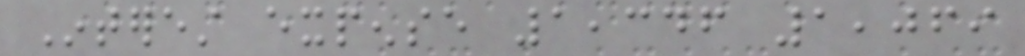Interest expense 1,346 1,069
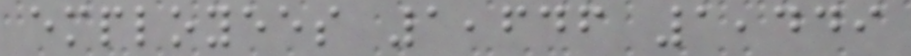employees 1,646 1,449
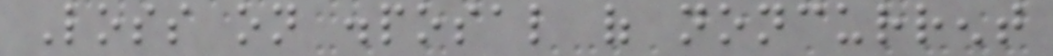Loss on disposal of noncurrent
